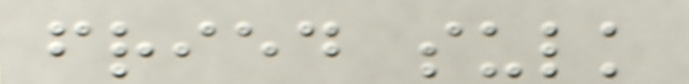fried sulk
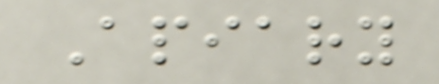Apiary
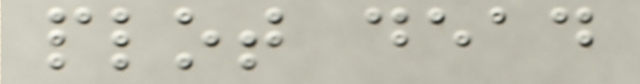plot dead
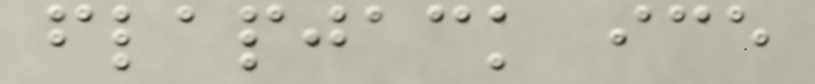flapjack ice
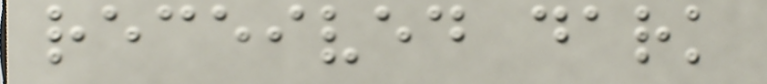received dark
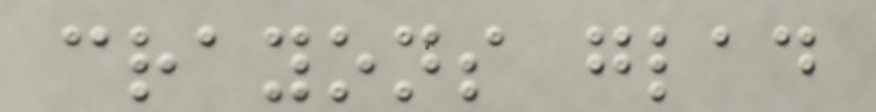crayons glad
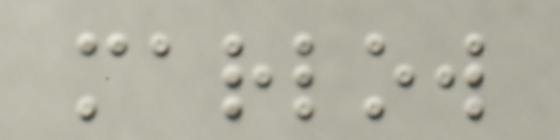marlow
